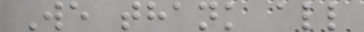We thank all
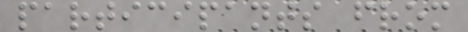participants from
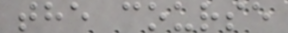the course
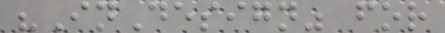"InDesign" for
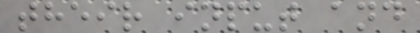their input and
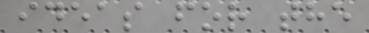ideas for the
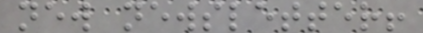new newsletter!
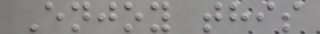Enjoy this
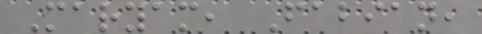Maryam, Fabian,
